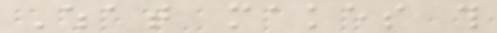What makes this
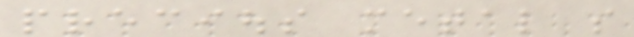precious metal so
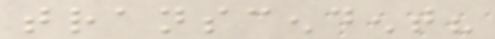transcendent?
